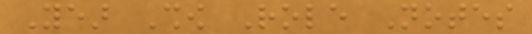Year Show Role Notes
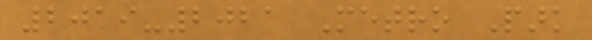2019-2021 Metro Park
